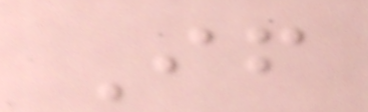If
